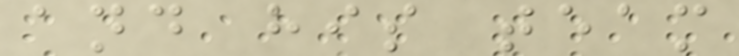and his team
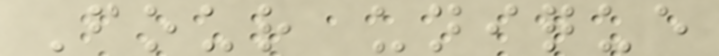Four unique
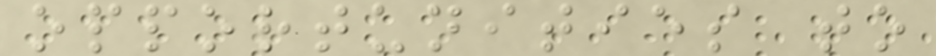opportunities to
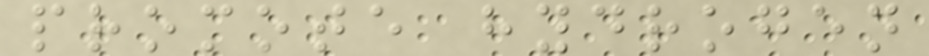promote hydrogen
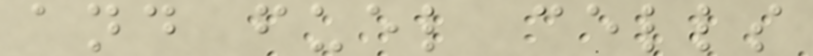and fuel cells
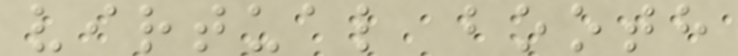virtual booth
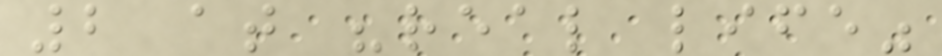2 at "real life"
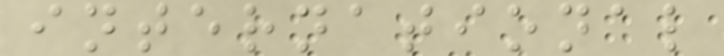international
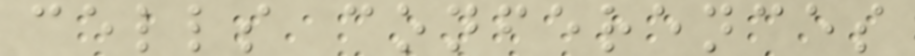cells conferences
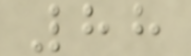88
